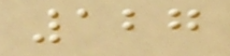127
